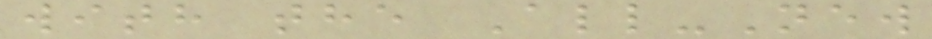with the All-New
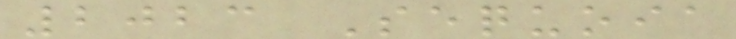2023 Sequoia
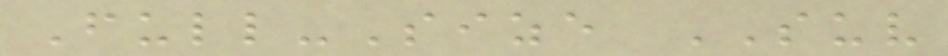Full-Size SUV
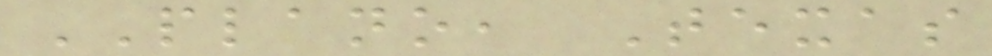PLANO, Texas
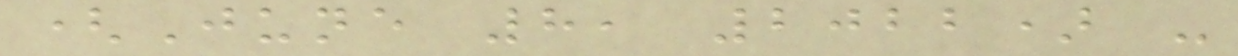(June 8, 2022) -
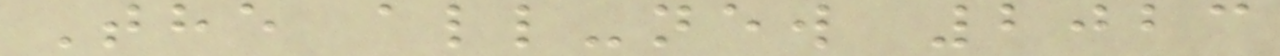The all-new 2023
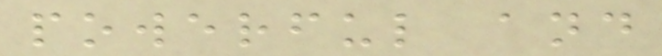powerful and
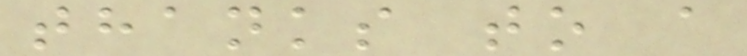thanks to a
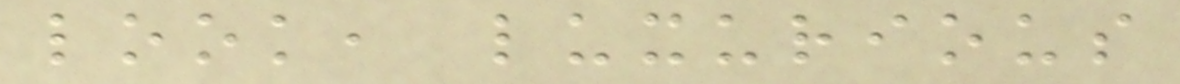look, luxurious
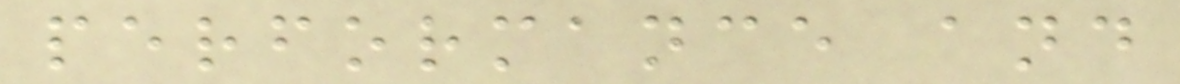performance and
